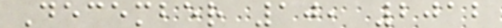December 10, 2012
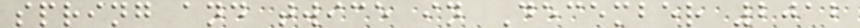spring and twice in December 2012
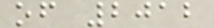of 2012
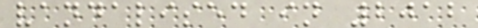vandalised in 2012
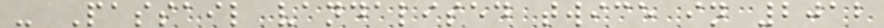- Passail vandalised twice in 2012
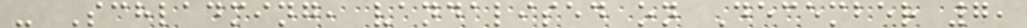- Schladming, vandalised on December 7,
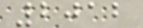2012
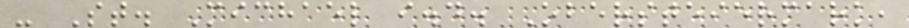- St. Michael i.d. Obersteiermark,
